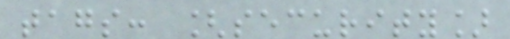tags: [security]
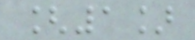[1]
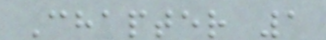Chapter 1
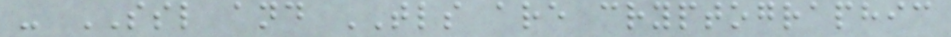- SSL and TLS are cryptographic
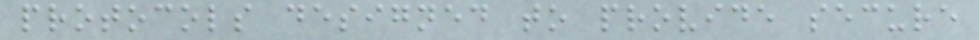protocols designed to provide secure
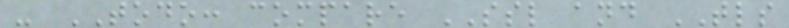- TODO: compare SSL and TLS
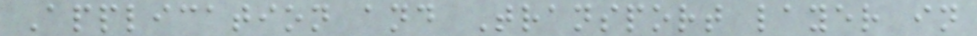Application and Transport layer in
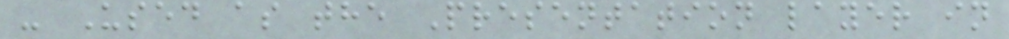- Used as the Presentation layer in
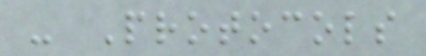- Protocols
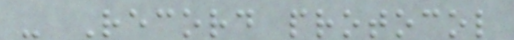- Record protocol
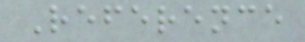Reference
